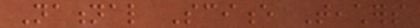National Science Teachers
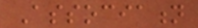Association
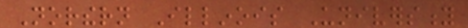Northern Illinois University
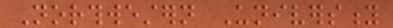Northwestern University
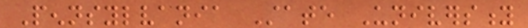Pennsylvania State University
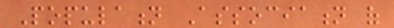Population Association of
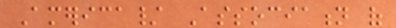America/ Association of
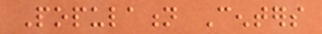Population Centers
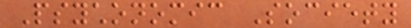Psychonomic Society
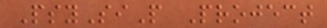PsySiP Project
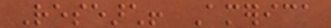Research! America
